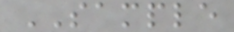SAMPLE
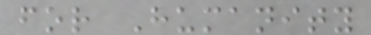for Humanity
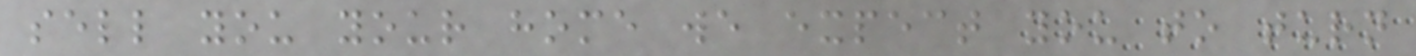sell you your home we expect you to turn
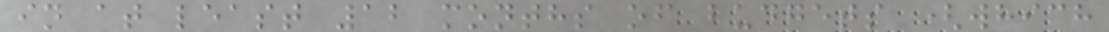in at least 12 months of budgets (which
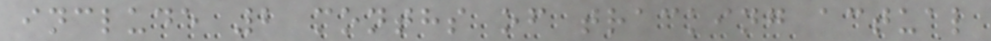include 2 months of tracking actual
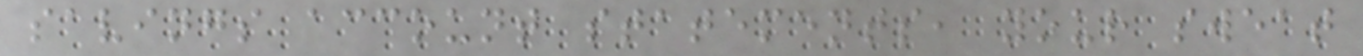savings account statements, your sweat
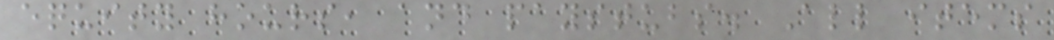equity hours, and paystubs. All items
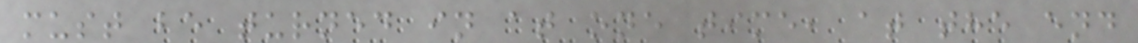must be turned in at one time, at the end
